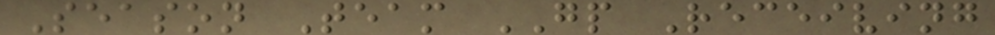Season Team GP Receiving
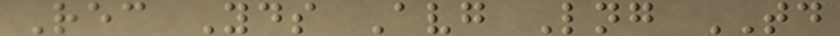Rec Yds Avg Lng TD
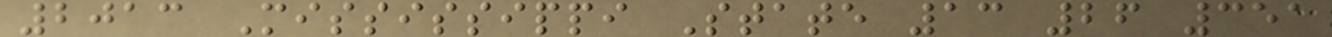2013 Mississippi State 13 26 351
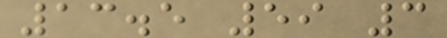13.5 59 3
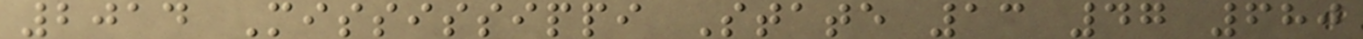2014 Mississippi State 13 47 680
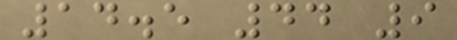14.5 44 9
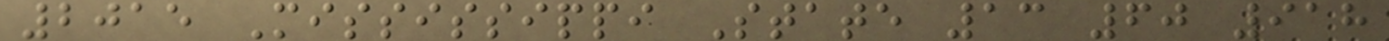2015 Mississippi State 13 60 918
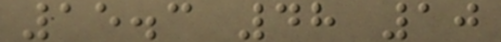15.3 48 10
